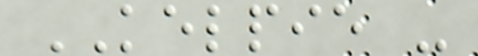KELPIE -
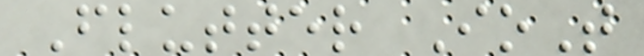Flutter IoT
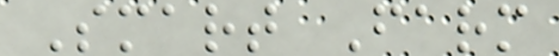Smart Farm
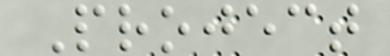Project
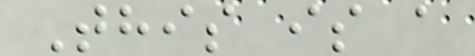This is a
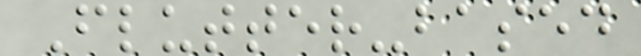Flutter-based
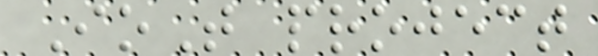IoT project
